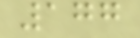177
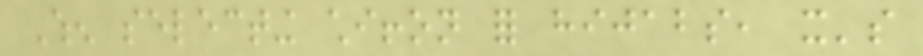When selecting chiffon for hijabs, it's
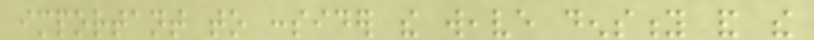important to consider the weave density and the
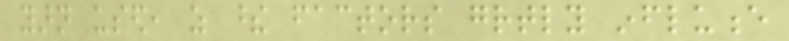yarn used, as these factors greatly influence
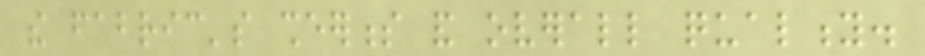the fabric's sheerness and overall quality.
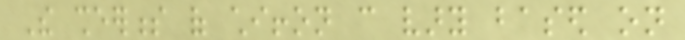The sheerness of chiffon can vary based on
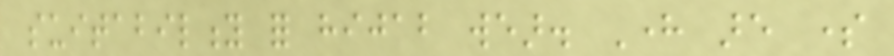suitability for hijab wear. Here are some
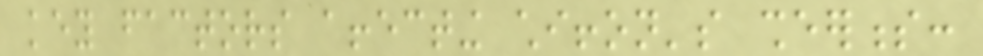key factors affecting chiffon's sheerness:
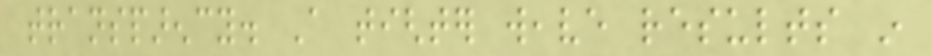transparency. A tighter weave results in
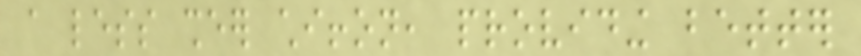a less sheer chiffon, providing better
